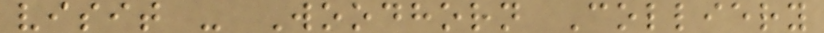visit - Woodhorn Colliery
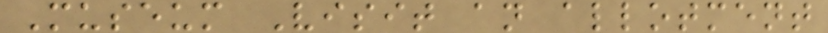Museum Visit an allotment
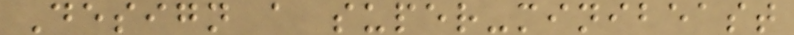Design a super-minibeast
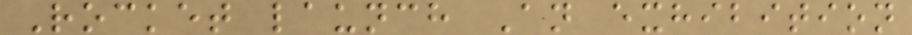Rocket launch An exhibition
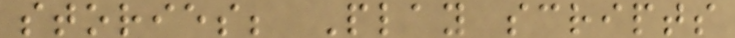stories; Play scripts
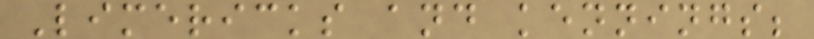Limericks and kennings;
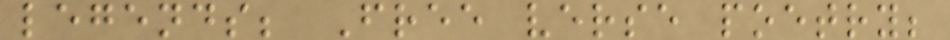legends; Free verse poetry;
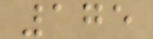175
